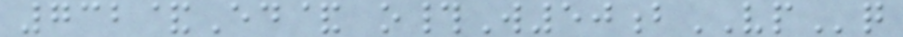732&Ed& o#W50bVPq
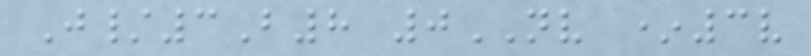J/3B8 0NV *3v
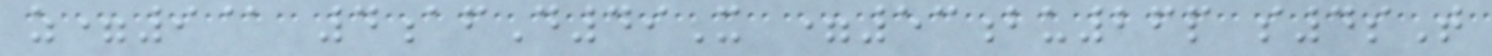z=9@ 4afD49X =53bu26p s4sT
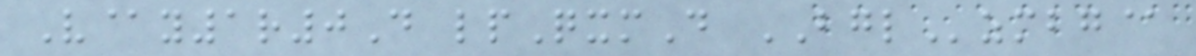V@y1r0D lpQxmD BGLzmbg@
